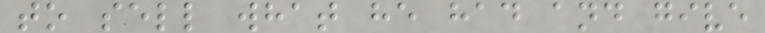to sell what he had and give
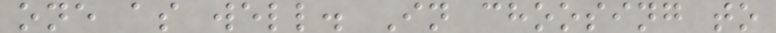one as well. In choosing to
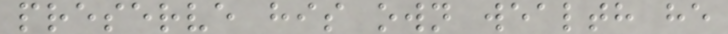preserve his own wealth he
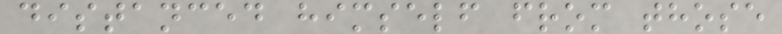distanced himself from those
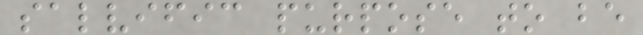salvific purpose to be
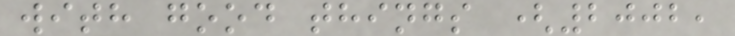with good things (2002,
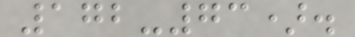172-73).
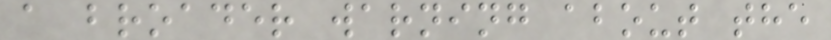a broader warning about the
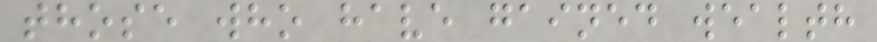those who have gained wealth
